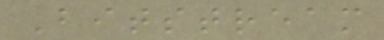Bitstream
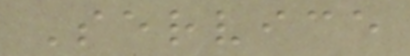Service
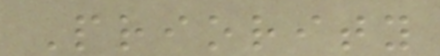Priority
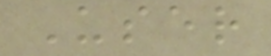User
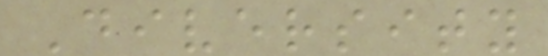Diversity
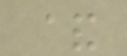&
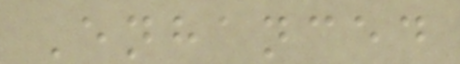Enhanced
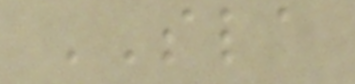SLA
